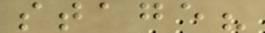stage?
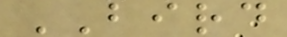BIRD
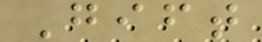Gift
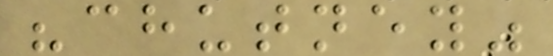"chutney"
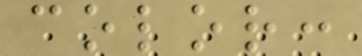color:
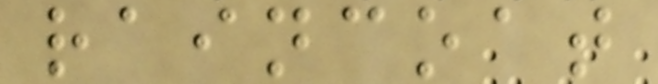raincoat
